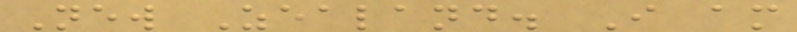New Zealand. I am
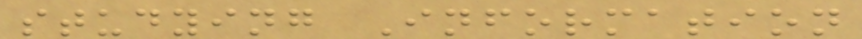studying Information
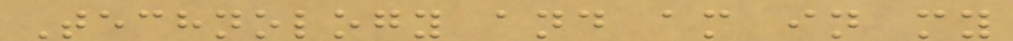Technology and am in my
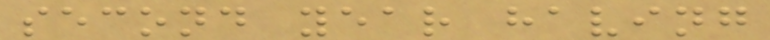second year having
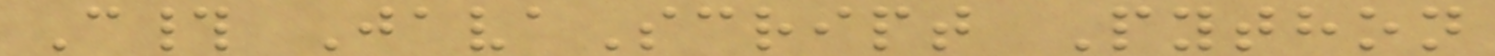C# JavaScript Python
